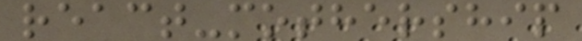react-mothership
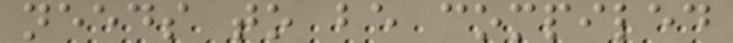needs to be compiled
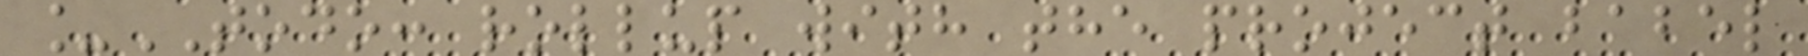_TODO: rollup with the project babel
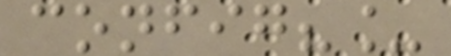config?_
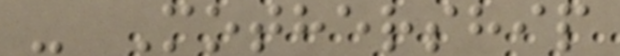- Mothership
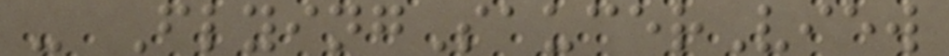- FlyingSaucerView
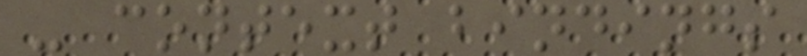- context bindings
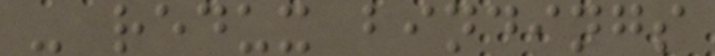- redux bindings
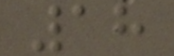18
